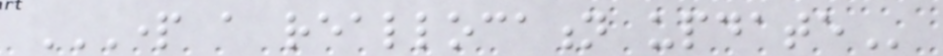PART A REALLOCATION UPDATE
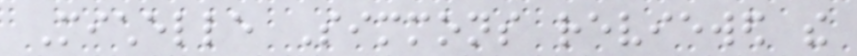Michelle Simmons reviewed the
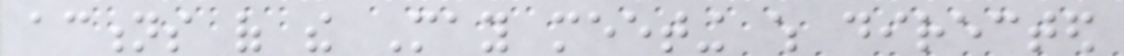actions of the May meeting which directed
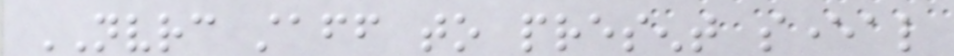NVRC staff to present several
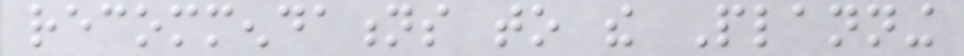recommendations to the Planning
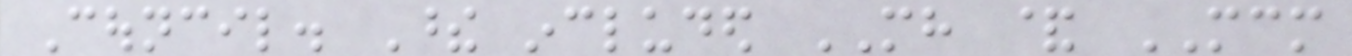Council. These included MH & MCM
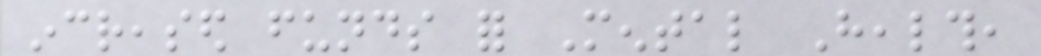increased funds for Mental Health,
